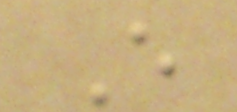E
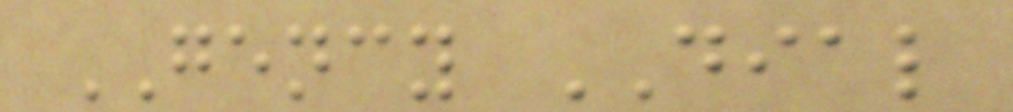GENCY DIAL
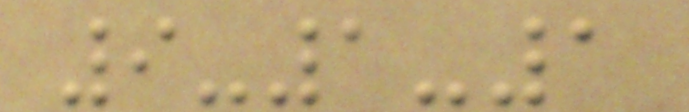9-1-1
